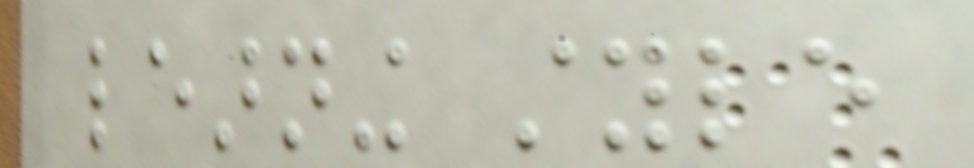learning style
